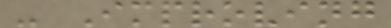- Improving
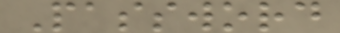Password
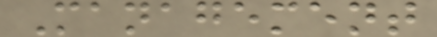Management
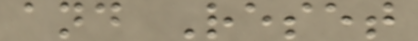and Reset
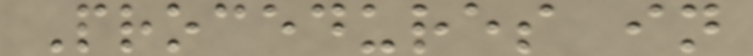Procedures in
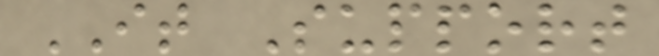IT Support
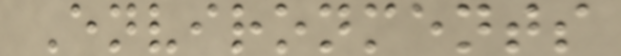Environments
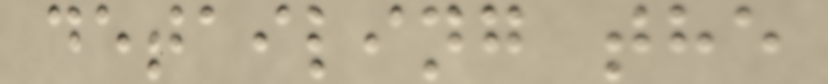detailing the
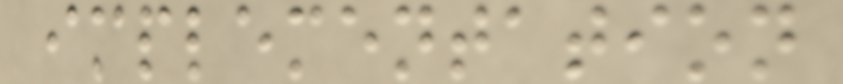implementation
